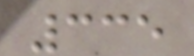335
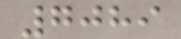7089
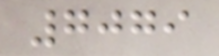7079
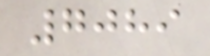7089
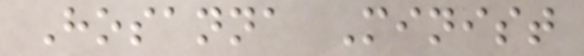Hosanna Minist
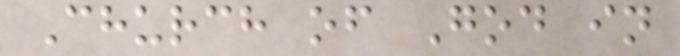Church of God in
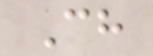Ch
